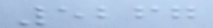5267
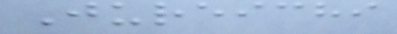Jureichi
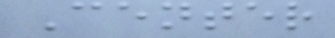Center
